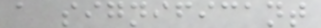a significant
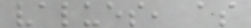values, as
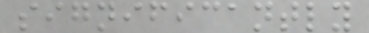significantly
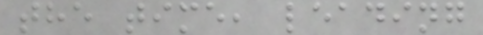the time, leading
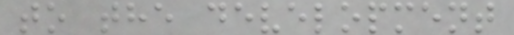to the development
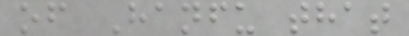of Hanfu that
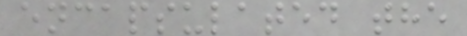encapsulated the
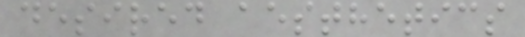desired aesthetics
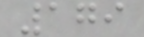179
